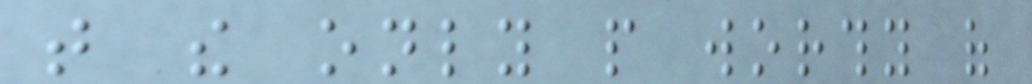that the only people worthy of
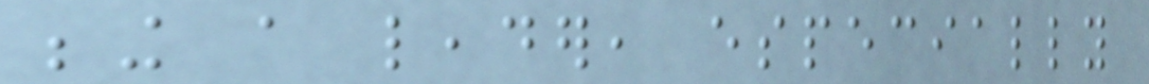being a leader, especially
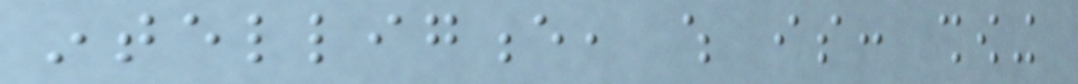intelligence, which is: showing
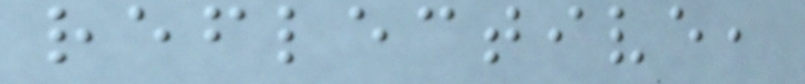reflective,
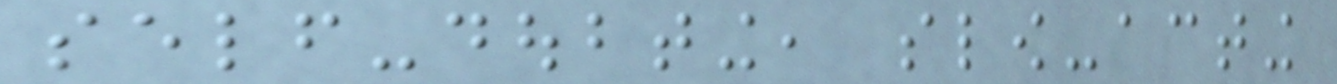self-doubting, slow-acting
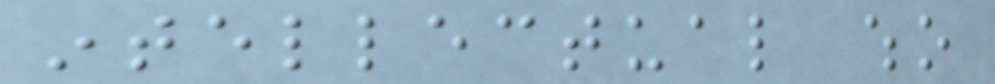intellectual who
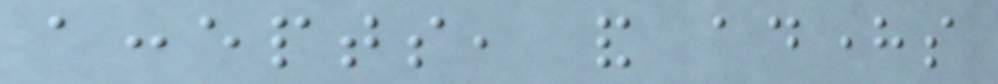accepts, and adheres
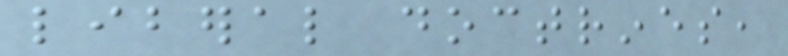liberal doctrines,
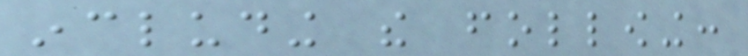including the following:
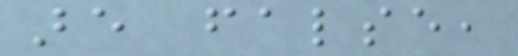are false,
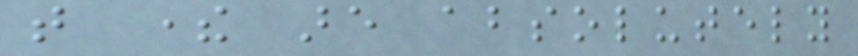that there are absolutely
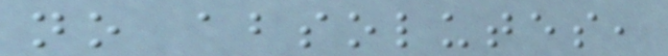no absolutes,
